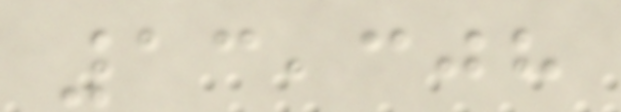13,308
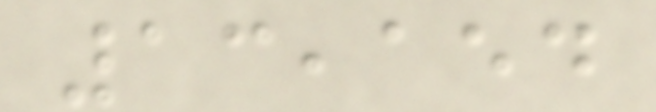13,154
